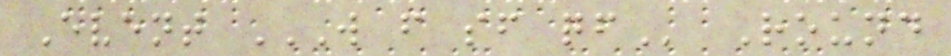Event W F SF QF Round
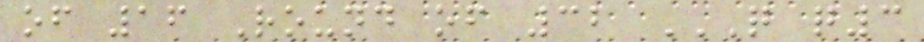of 16 Round of 32 Q Q3
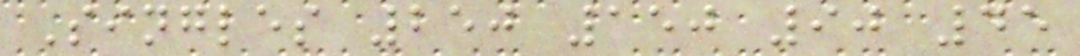Singles 250 150 90 45
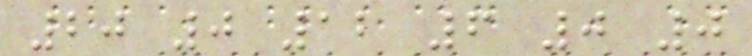20 0 12 6 0 0
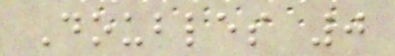Doubles 0
